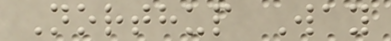Northup Way
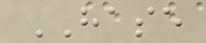HASE
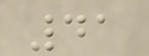41
